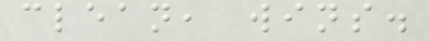clean, wins.
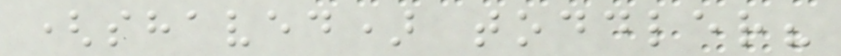(shaved) toddler?
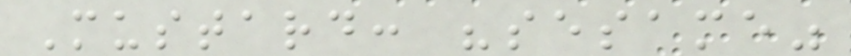Mustard: "sesame"
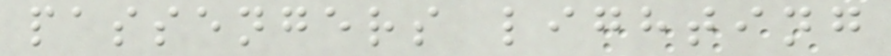passengers lighting
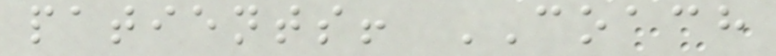patients! COACH
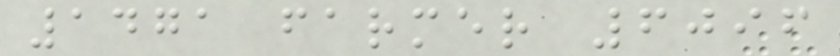1471 farmer 6096
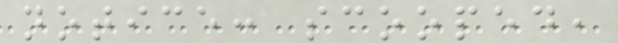notice: scooped,
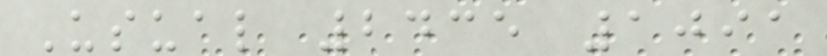Usual 2435 1091
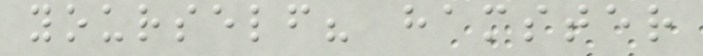yourself? hamster
